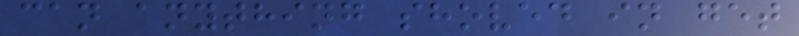can anything shoved in get
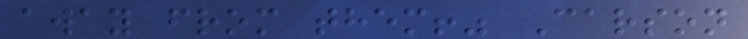away from them!" Carson
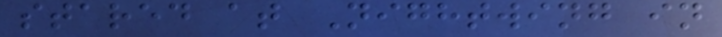stared at Nightwing in
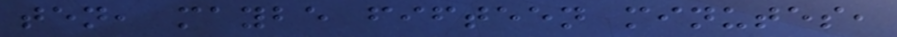ten, maybe fifteen minutes,
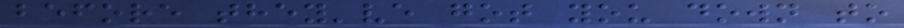before they've got you down to
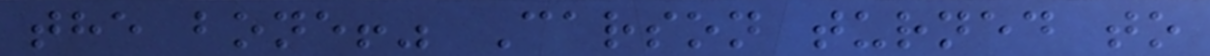the bone!" Carson turned to
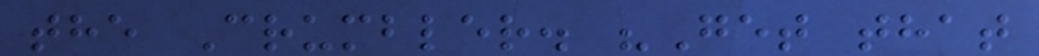the Crumbler. "Get that
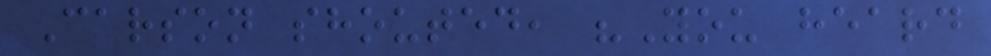Carson shouted, "You heard
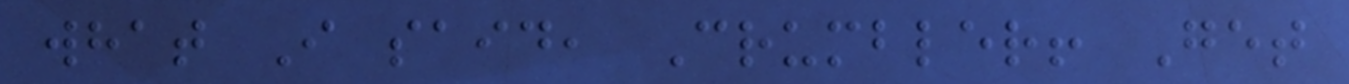what I said, Crumbler! Get
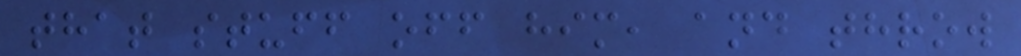that stuff off him, and throw
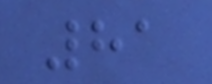81
